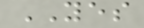YES
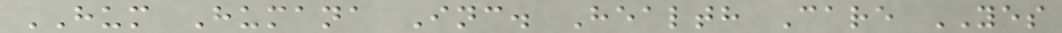HUM Humana Inc. Health Care YES
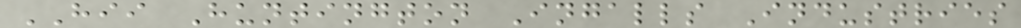HII Huntington Ingalls Industries
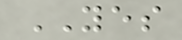YES
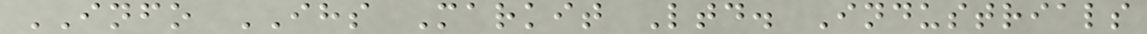INFO IHS Markit Ltd. Industrials
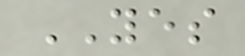YES
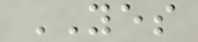YES
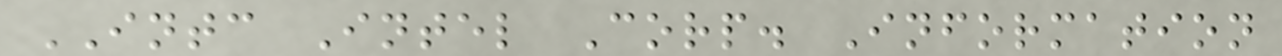INTC Intel Corp. Information
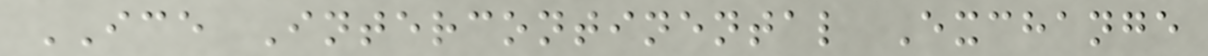ICE Intercontinental Exchange
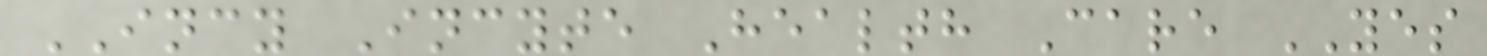INCY Incyte Health Care YES
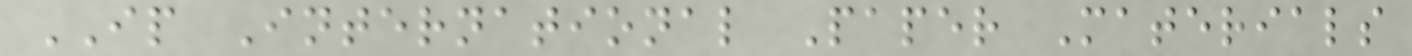IP International Paper Materials
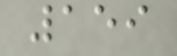159
